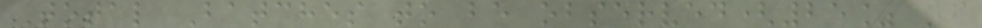Total Batches to be observed(25% of
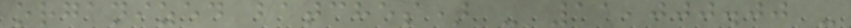organized batches) - 11,000.00 -
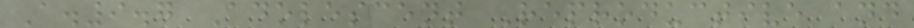A.9.7 Adolescent Reproductive and
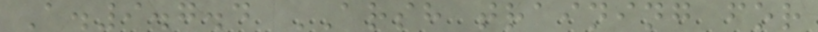A.9.7.4 ARSH training for
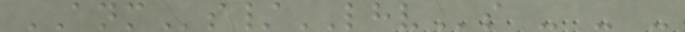ANMs/LHVs - - -
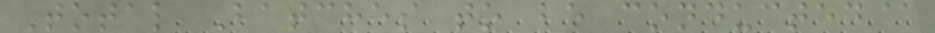Total Batches to be conducted@
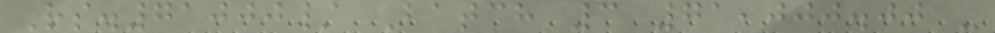Rs.71000/ Batch 3 71,000.00 -
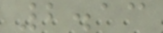2.13
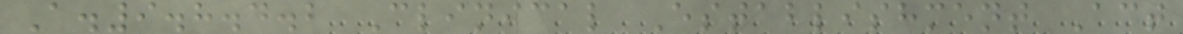A.9.8.4.2 Clinical Establishment Act
